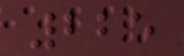225
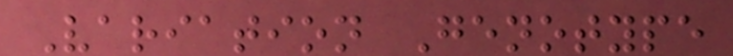Variation Genotype
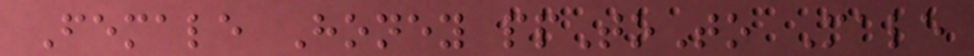Female Honey ppToTo Male
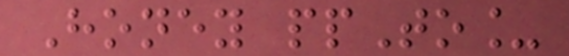Honey ppTo_
